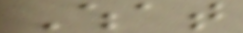What
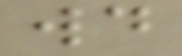would
